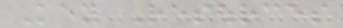Key Resources
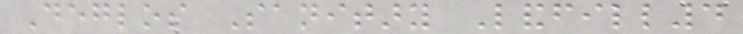Deglos Sanitary Landfill4
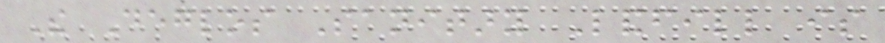The Deglos Sanitary Landfill is
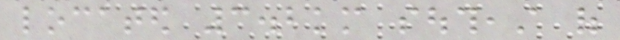located 3.2km southeast of
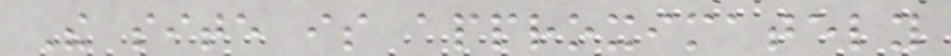The site is approximately
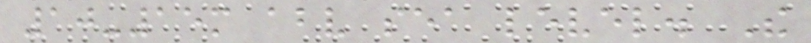10-15m above sea level. The
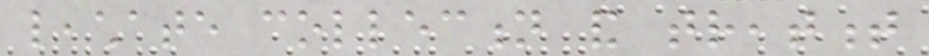leachate collection and treatment
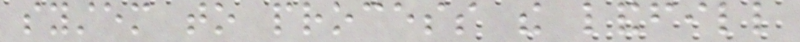system to process the landfill
